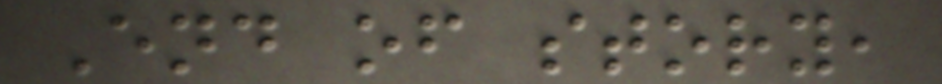End of story,
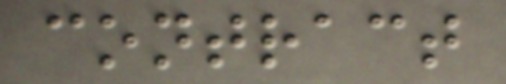contract
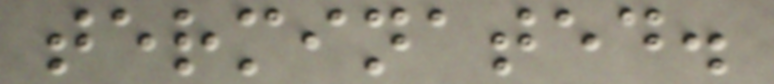terminated.
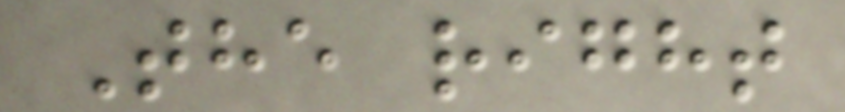The right
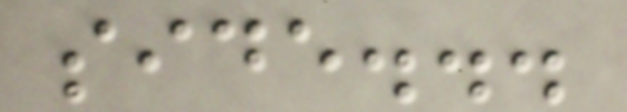side...
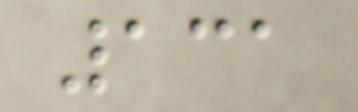131
